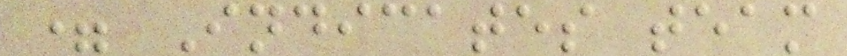= Indicates team
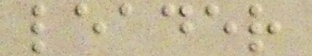leader
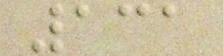131
